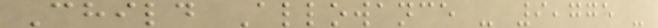Child Allowance - 9,775 -
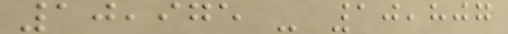10,975 - 10,807
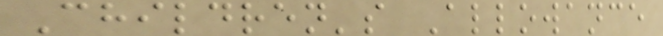Children's Allowance
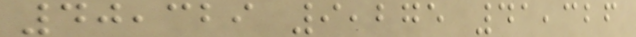40,329 9,275 41,326
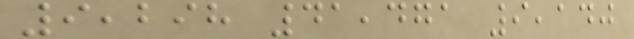9,298 41,471 9,140
